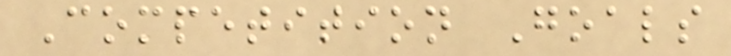Competition Goals
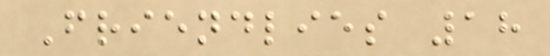Friendlies 18
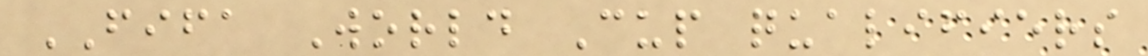FIFA World Cup qualifiers
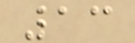13
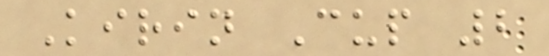Kirin Cup 2
